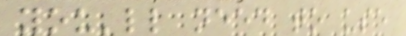you'll need to use
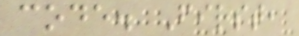code. First,
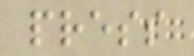press
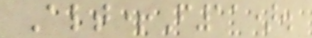Alt+F11).
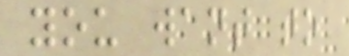you want to
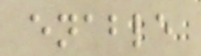enable
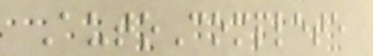AutoComplete
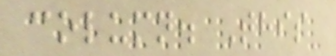column. This
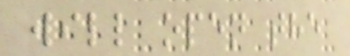will open the
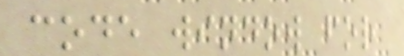code window for
